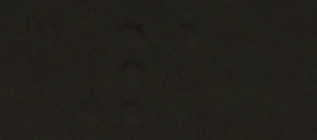1
